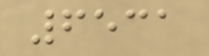6531
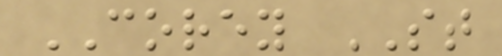COREY ST
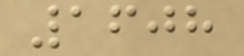1608
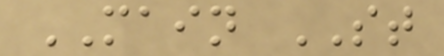MAIN ST
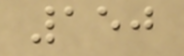150
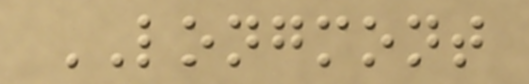LONGMONT
